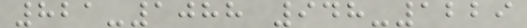821-1088 948-1229
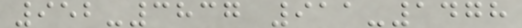952-3837 911-1478
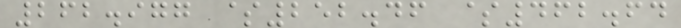262.977 $252.46 $462.64
